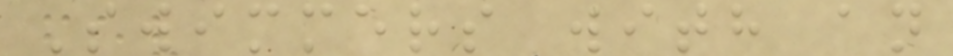Swimmers with an
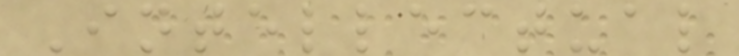Intellectual
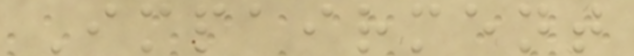Impairment
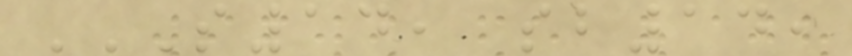S14, SB14,
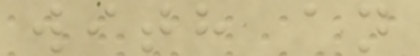with an
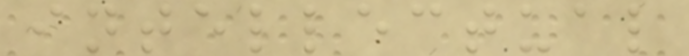intellectual
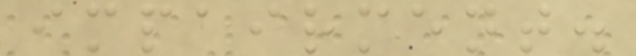impairment.
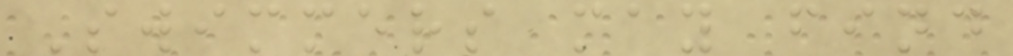Swimmers may find
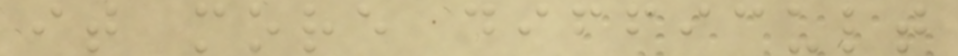it more difficult
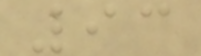93
